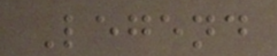Legend
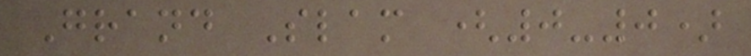Grand Slam (0-0)
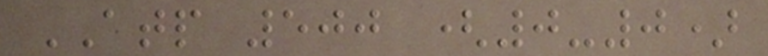ATP 500 (0-0)
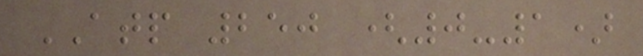ATP 250 (0-1)
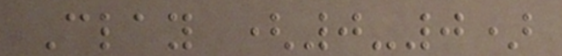Clay (0-0)
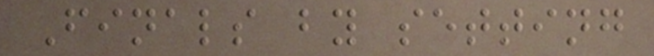Finals by setting
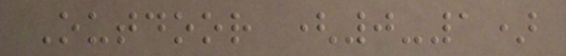Outdoor (0-1)
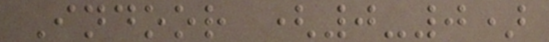Indoor (0-0)
